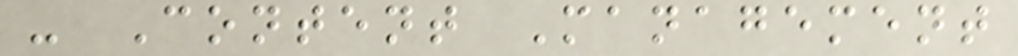- Content Management
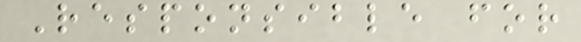Responsible for
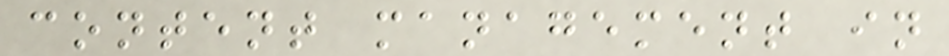content management in
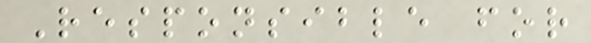Responsible for
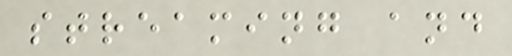streaming and
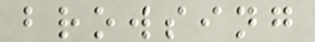browsing
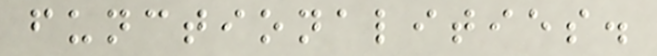functionalities.
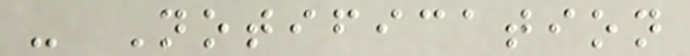- Notification
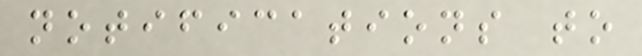notifications to
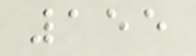155
